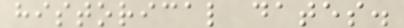historical dates.
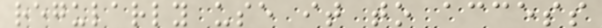regularly use it to access
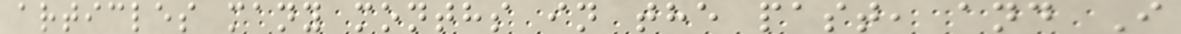articles many months in the past, and I
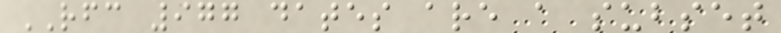RFC 977 dates are a subset
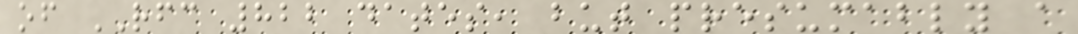of RFC 822 dates, but presumably a
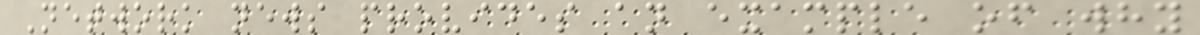Network news provides an example of why
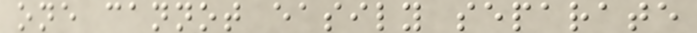one cannot easily separate
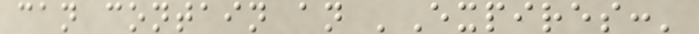can contain an 'Expires:'
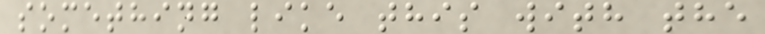something like this with the
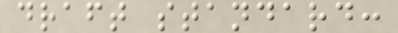draft standard:
